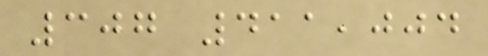307 411,004
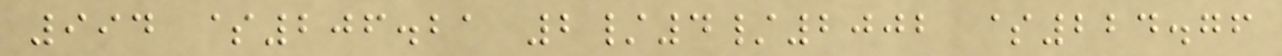994 $206.21 2/4/2002 $224.76
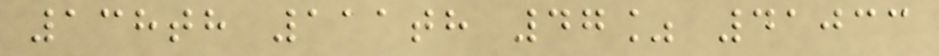138th 111th 47% 41033
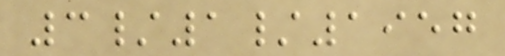3/1/1957
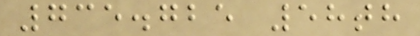735.725 58th
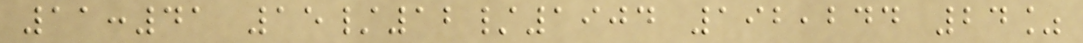11:41 15/12/1904 192,244 24%
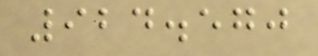924.570
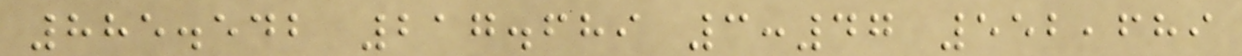885.542 217.689 3:47 552,689
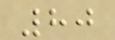80
